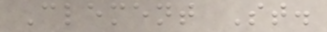Clement St.
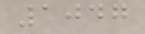1047
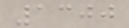1300
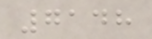7148
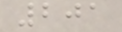201
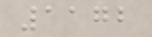1172
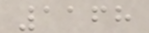1168
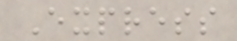Express
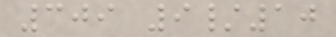309 9/10
